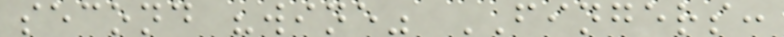second "wine" FINGERS:
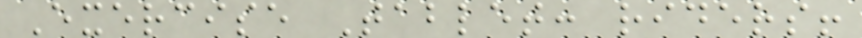Exercise Tablet: riders!
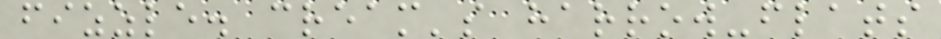fizzle. cream's harrow-flats
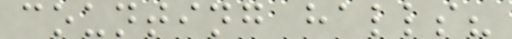counting halls?
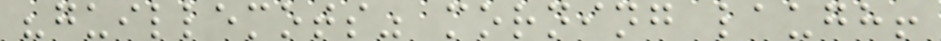"guillemots" morning laugh!
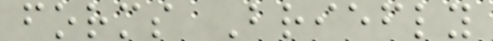forms Briefly
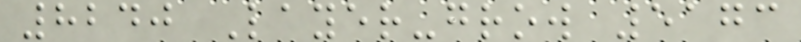8240 Layer-grow 5173
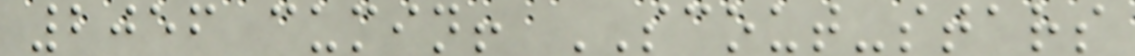2056 cumin! SCOUT-stars
